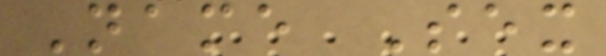Name Sex
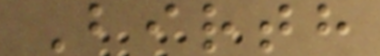Birth
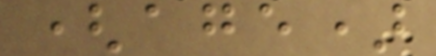(age)
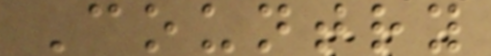Country
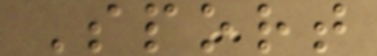Sport
